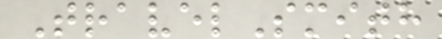TravelSmith
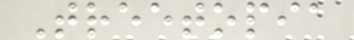Treetopia
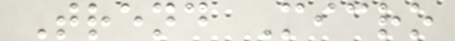Trend Micro
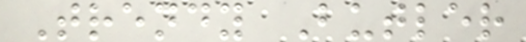Trendy Butler
